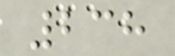238
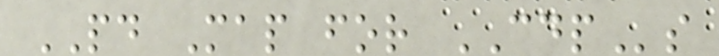PD Map for CDPs
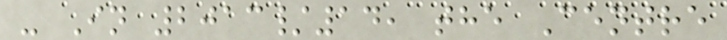- In 2013/14, the Centre
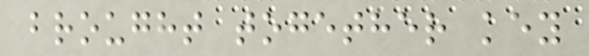brought together key
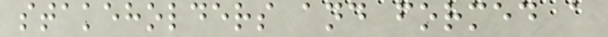stakeholders and formed a
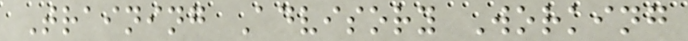Training Advisory Working
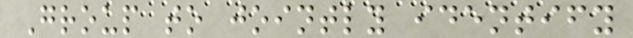Group to jointly identify
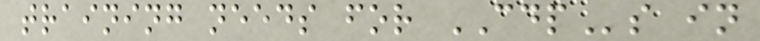training needs for CDPs in
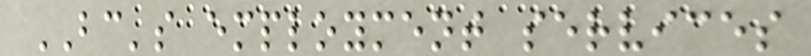BC's employment services
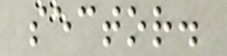sector.
